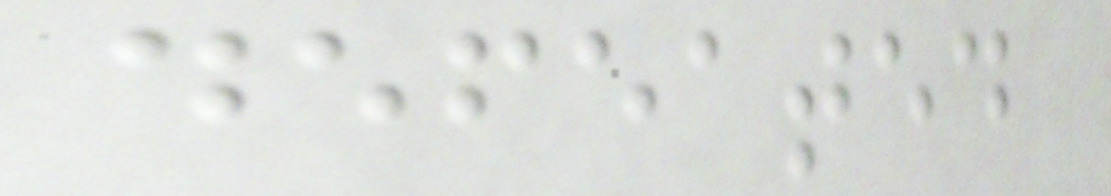defeated
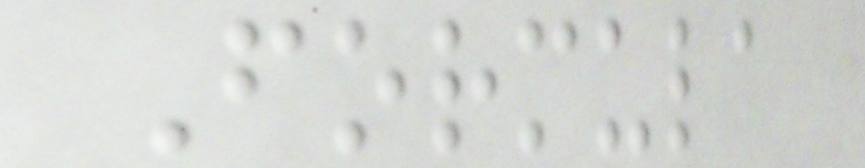Formula
